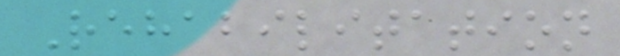Rehabilitation
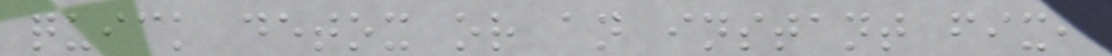quick detox or an instant fix,
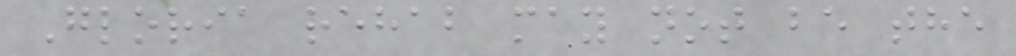Gloria rehab may not be the
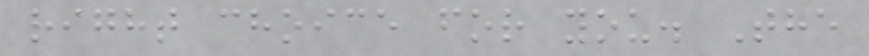right choice for you. The
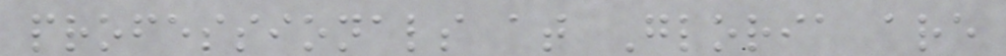professionals at Gloria are
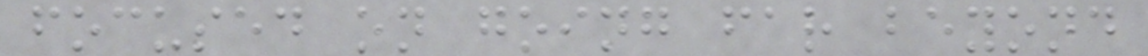focused on going far beyond
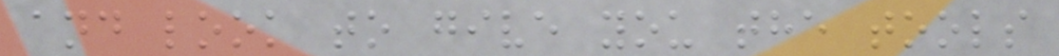and look to give you the tools
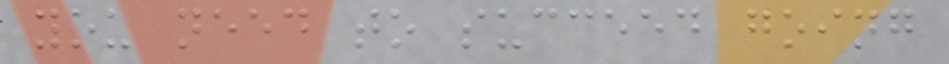you need to succeed going
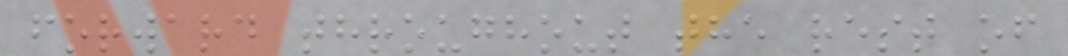forward throughout the rest of
